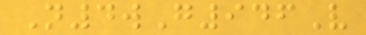N4wG946V
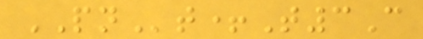PNt+T3C
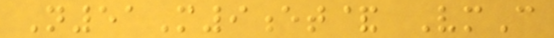N51M9et& VmC
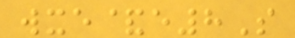wxe&e8S
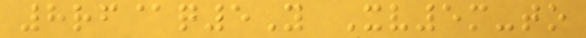8rf@q5Y Xv5m-to
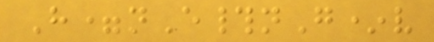H=nE#nG*v
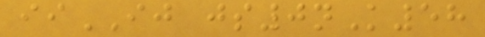iiIJ js0nK58
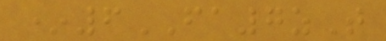*6FA7zT
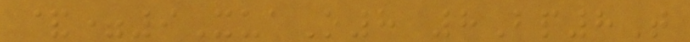&=9XuaO8 8Bp8T
